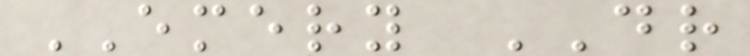EMERY DR
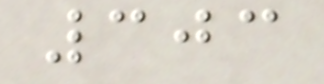303
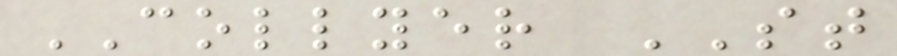COLLYER ST
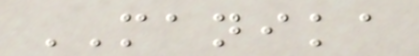MANIKA
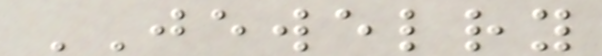JEWELRY
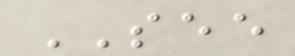SEE
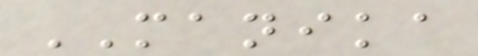MANIKA
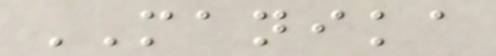MANIKA
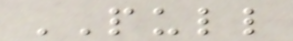PULL
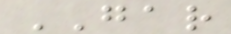GAR
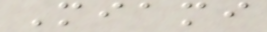Miami
